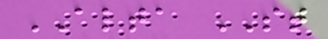ALTA ST
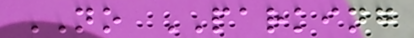NO PARKING
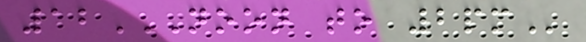12NOON TO 2PM
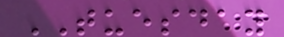TUESDAY
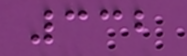332
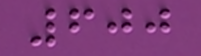600
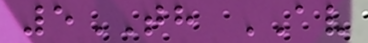5TH AV
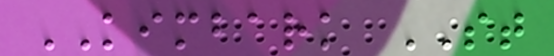KIMBARK ST
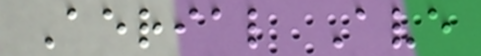Aerial Ave
